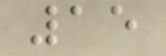15
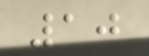10
